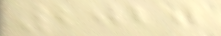2020
